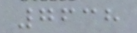7638
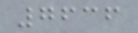7636
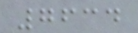7634
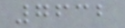7632
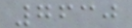7630
